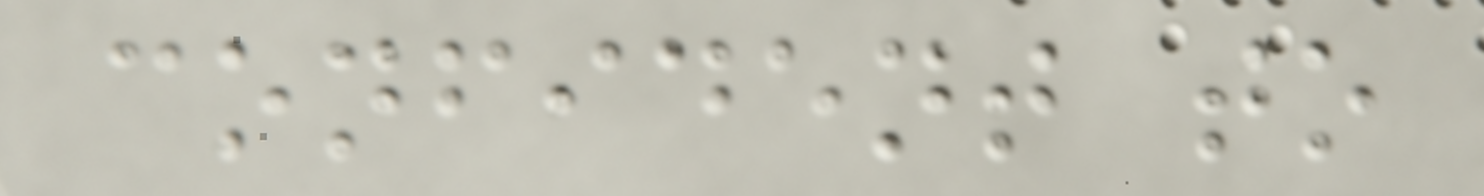confident to
